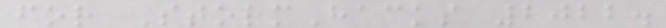for StormHacks 2022.
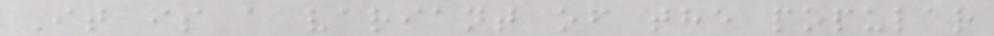It is a variant of the popular
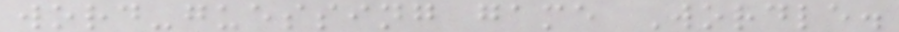word-guessing game Wordle.
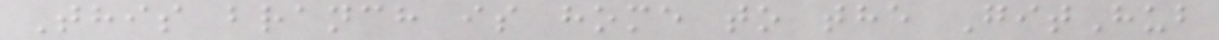This branch is home to the GitHub
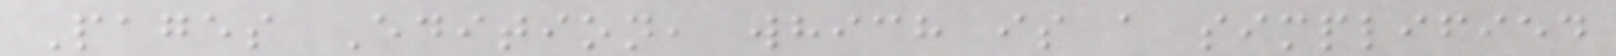Pages Edition, which is a simplified
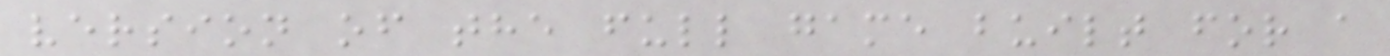version of the full game built for a
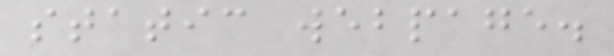static webpage.
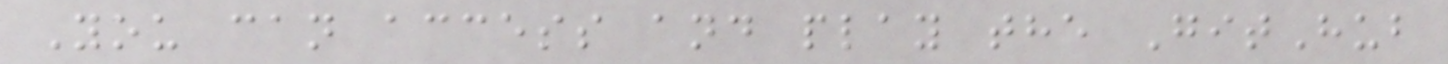You can access and play the GitHub
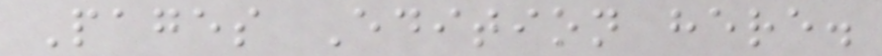Pages Edition here.
